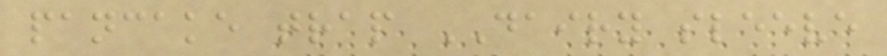pancake trap DAIRY sleeve
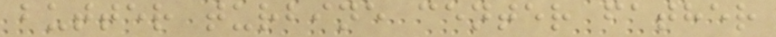butter turbine center father
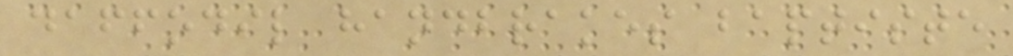daffodil handbrakes baptiste
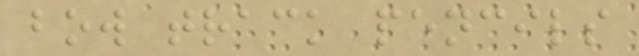bow track pencils
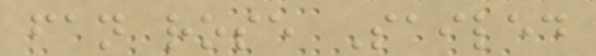fan rose Sailed
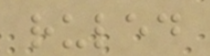ruled
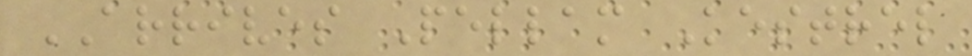ARRIVES Pellam Kestrel
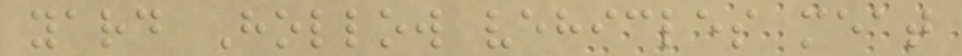yard Hollow vehicles meat
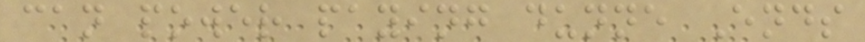can power paying dunne Ends
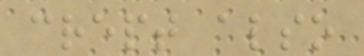crept also
